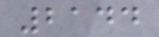2144
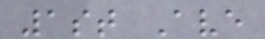1st Ave
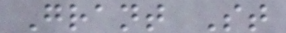Grant St
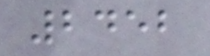2452
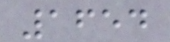1654
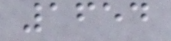1654
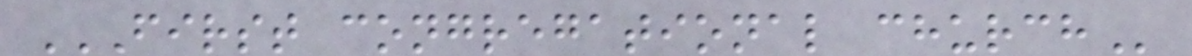FIRST CONGREGATIONAL CHURCH
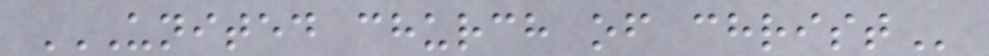UNITED CHURCH OF CHRIST
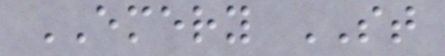EMERY ST
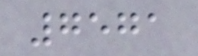7571
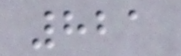821
